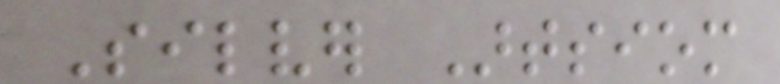Silver Artsiom
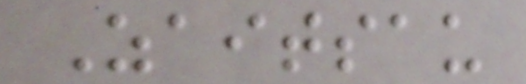Zaitsau
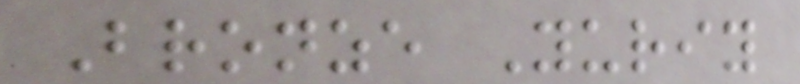Bronze Yuriy
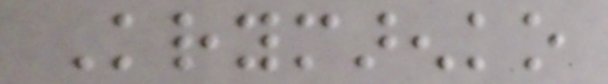Krymarenko
